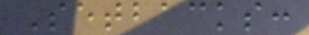Setbacks:
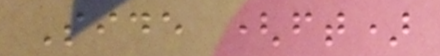Side (ft)
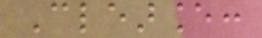Clearance:
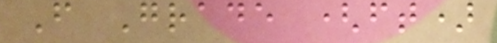From Grade (ft)
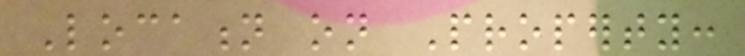Location on Property:
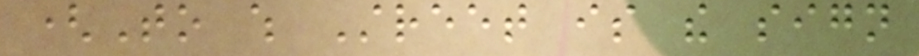(To which Street is the sign
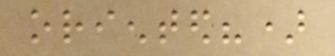oriented?)
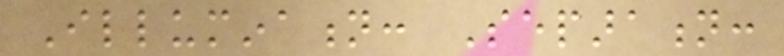Illumination: Separation:
